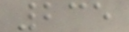235
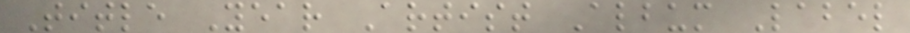Title Year Artist Album Label
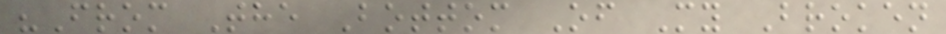"From The Bottom Of My Broken
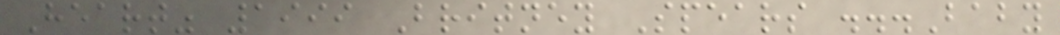Heart" 1999 Britney Spears ...Baby
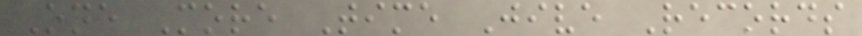One More Time Jive Records
